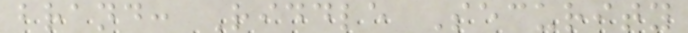brand: Riddle Security
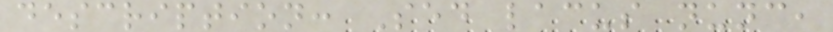description: Sed lacus nunc,
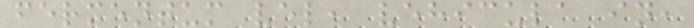fermentum vel, vehicula in,
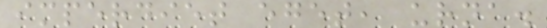imperdiet eget, urna.
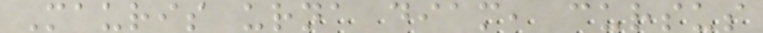Mauris urna diam, cursus
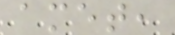amet,
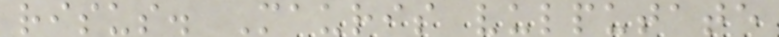risus. Mauris vulputate
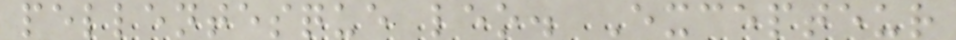pellentesque leo. Excepteur
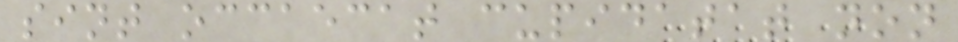sint occaecat cupidatat non
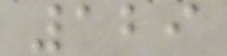129
